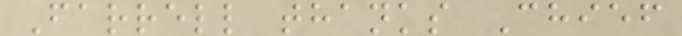Farrell thanks Chief
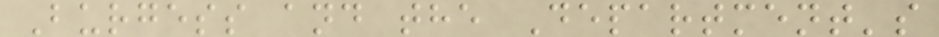Burgess and the Department's
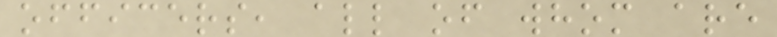officers, all of whom are
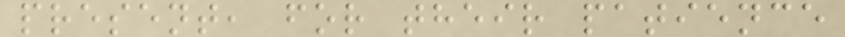present, for their patience
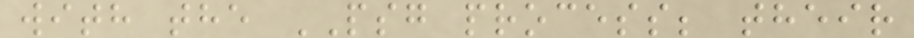with the PSG process; their
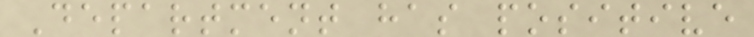Department has positive
